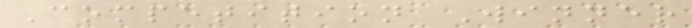Competition Winner
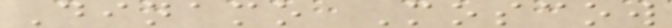Dinamo Moscow
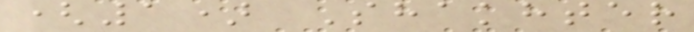(1) Shakhter
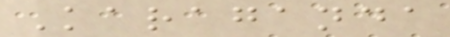Karaganda
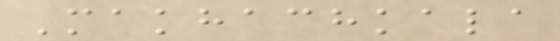Makhachkala
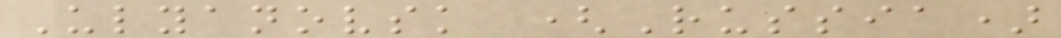Ulyanovsk (Russia)
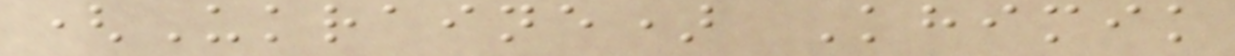(Ukraine) Khimik
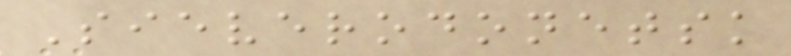Sieverodonetsk
